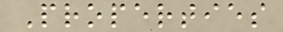Properties
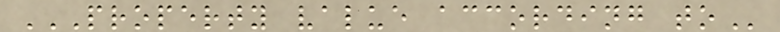PROPERTY VALUE ACCORDING TO
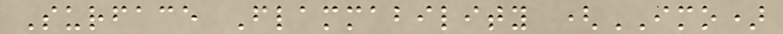Surface Flammability (IMO)
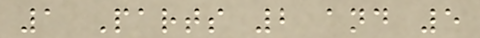1 Parts 2 and 5
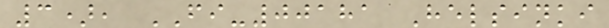3), FI-00181 Helsinki
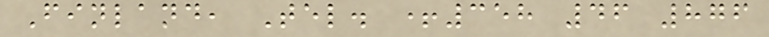Finland, Tel. +358 46 876
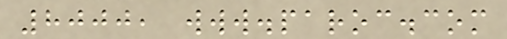8000, www.paroc.com
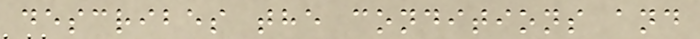describes the conditions and
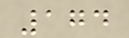174
